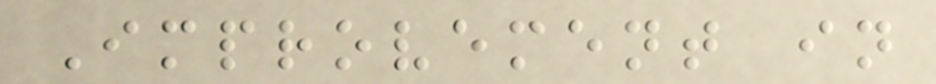Improvement in
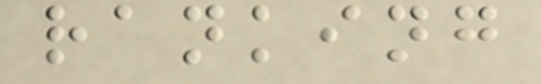ranking
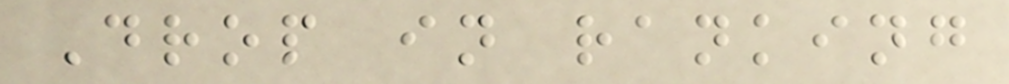Drop in ranking
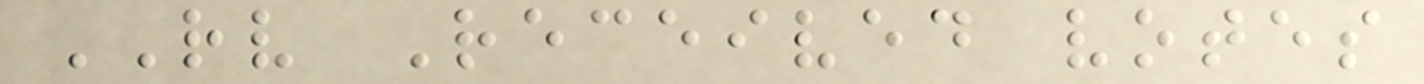RV Received votes
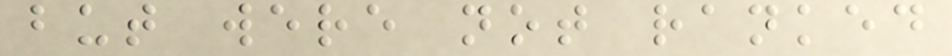but were not ranked
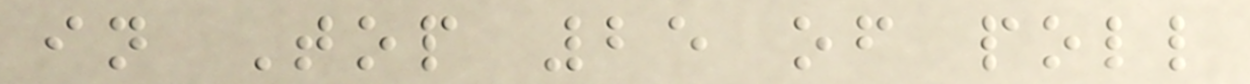in Top 25 of poll
